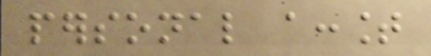personal account
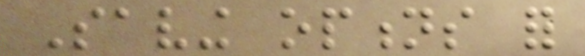Saving options for
